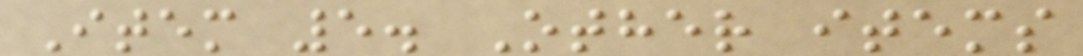Item 5. Other items
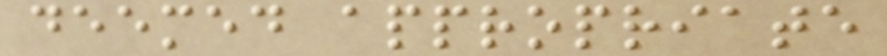deemed appropriate
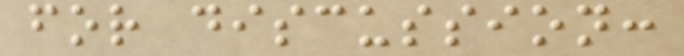for discussion:
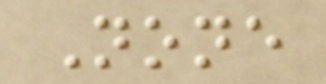None
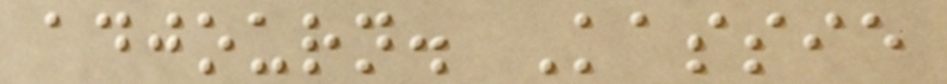adjourn. Kassie
